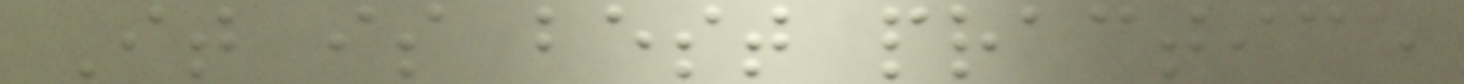It is best practice
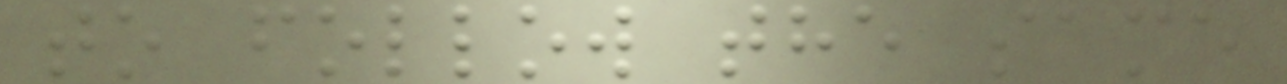to follow the same
